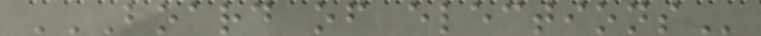BOARD OF ELECTIONS
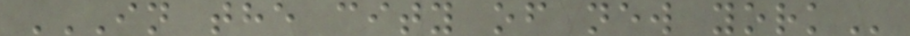IN THE CITY OF NEW YORK
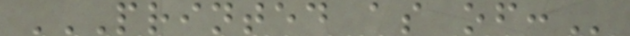PRINTED AS OF:
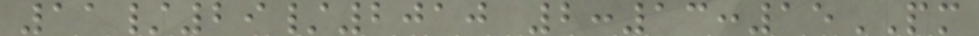11/29/2010 2:13:15PM
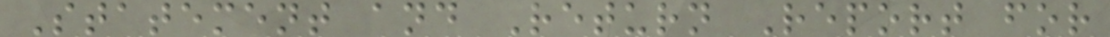Statement and Return Report for
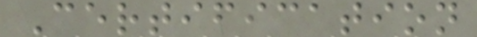Certification
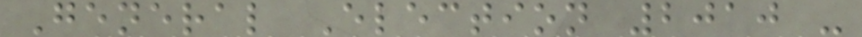General Election 2010 -
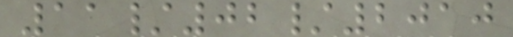11/02/2010
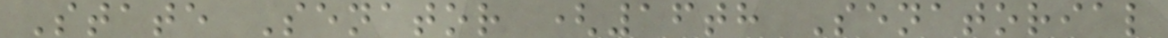State Senator (16th Senatorial
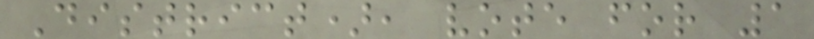District), vote for 1
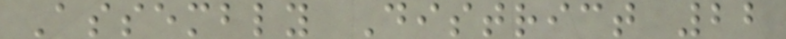Assembly District 22
